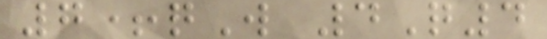7+qW 4Q4
